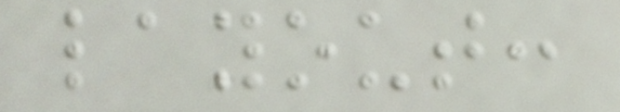layout:
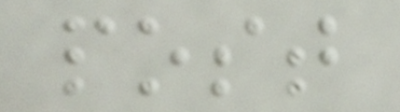post
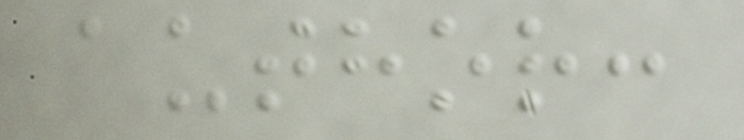author:
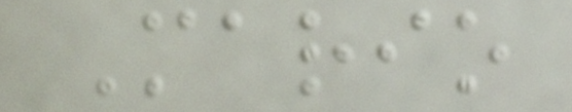Mario
